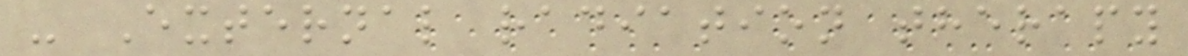- External radiation therapy
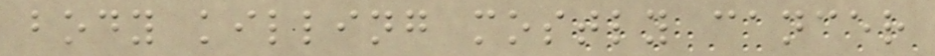body killing mostly cancer
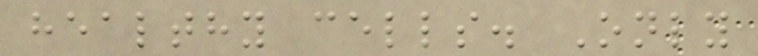healthy cells. Only
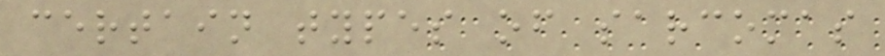certain types of sarcomas
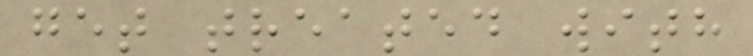get treated with
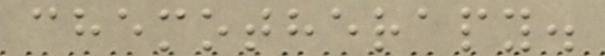chemotherapy.
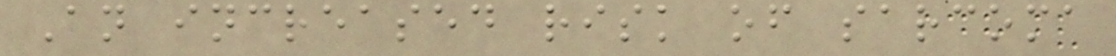An increased risk of sarcoma
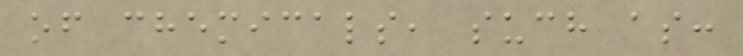of chemicals, such as:
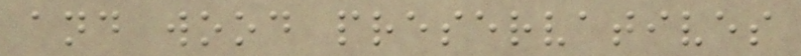and wood preservatives
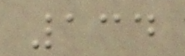134
